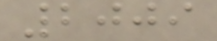2009
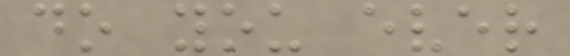do you ever
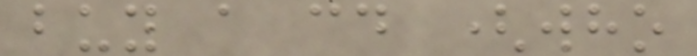buy a cd (who
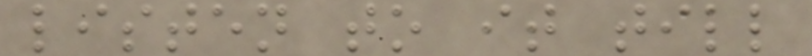listen to it till
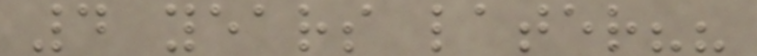4 years later??
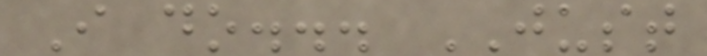I do... JUST
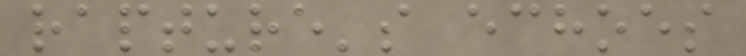rapture's echoes
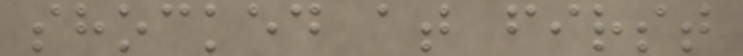shocked at first
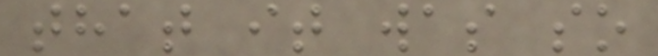that it was so
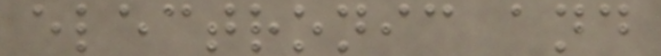electronic and
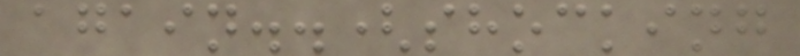again..(shocking
